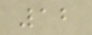12
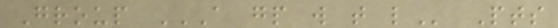Group A GP W T L Pts
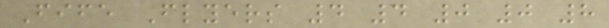Fife Flyers 4 4 0 0 8
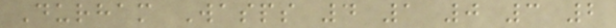Durham Wasps 4 1 0 3 2
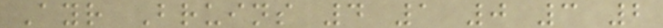Ayr Bruins 4 1 0 3 2
